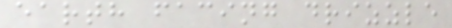earth facing drizzle
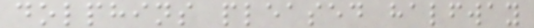dolphins pleased halfway
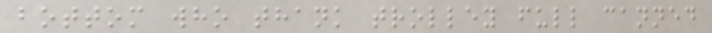bottom who thank trolley full canned
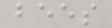bees
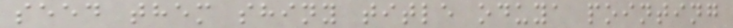seed them shiny title oduya pointing
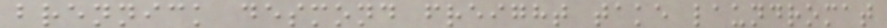brennick desmond freight take laundromat
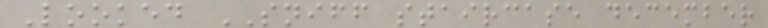Looked SNIFF staircase december
